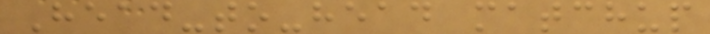Head-to-head matchup
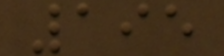195
